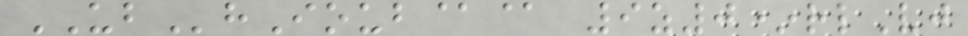UBhIoub@@ 9z0*rlVj
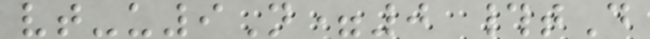vt-u9N=0 #tD
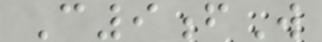C9fW
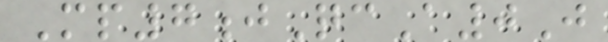Mp7jQcA0J
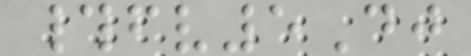#fv5Dj
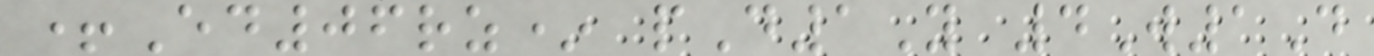+Ed06rz* pD1Y 4W1D
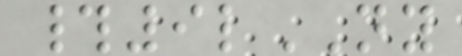#9lNY
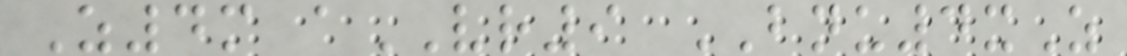Z4m aVR9 BNU4xZ
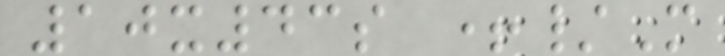10x43s +/M
